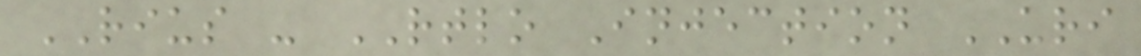RIUS - RTLO Injection URI
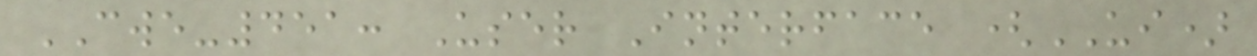CWE-451: User Interface (UI)
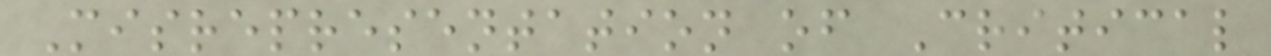Misrepresentation of Critical
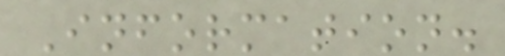Information.
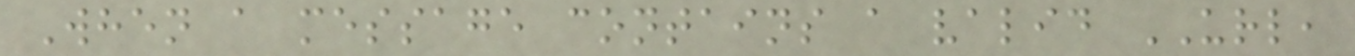When a message contains a valid URL,
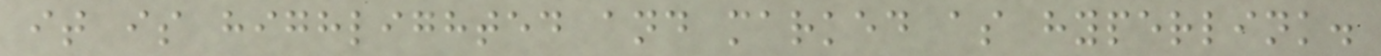it is highlighted and marked as hyperlink.
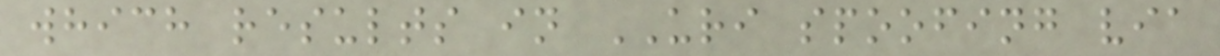which results in URI spoofing via
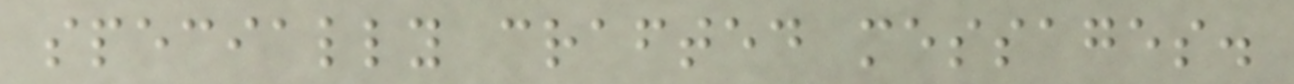specially crafted messages.
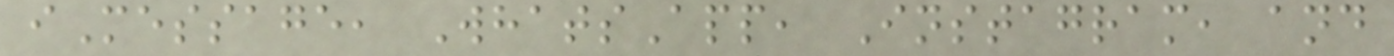iMessage, WhatsApp, Instagram, and
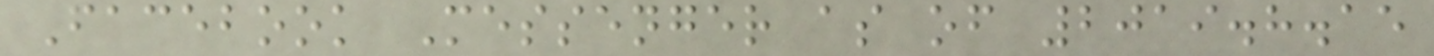Facebook Messenger as of 2019.8.15
